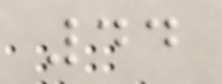44
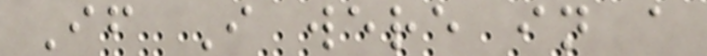If I were in a
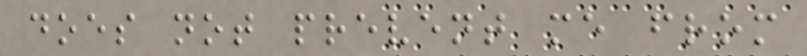does not prevent me from
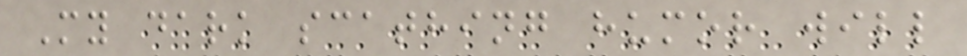My dark scathing humor will
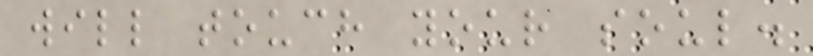will touch your soul.
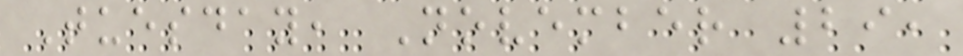Tuesday, November 29,
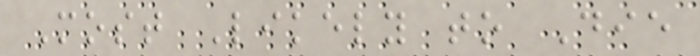Most Likely to Die
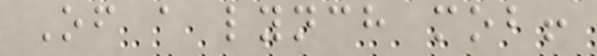Of a lynch mob!
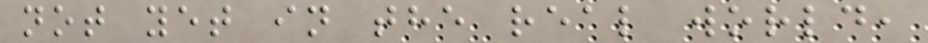not yet in the real world,
